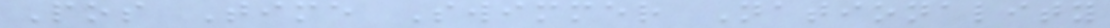Pos Time Swimmer Nationality
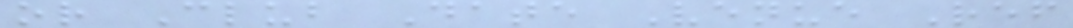or Club Date Venue Ref
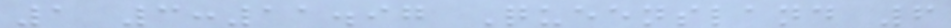1 3:11.97 Queensland 6
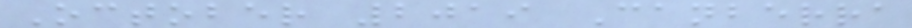October 2019 Canberra
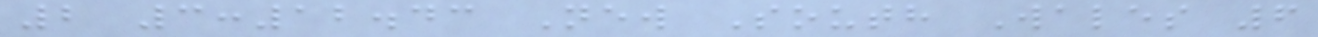2 3:12.43 New South Wales 6
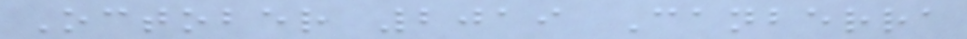October 2019 Canberra
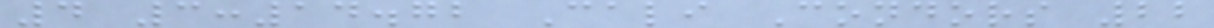4 3:14.72 Cali Condors 22
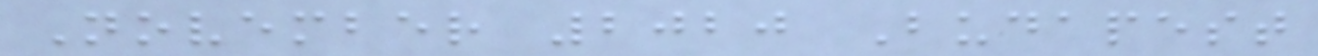November 2020 Budapest
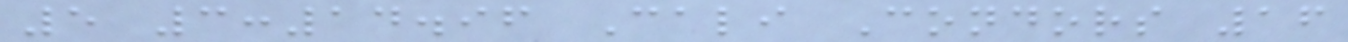5 3:14.96 Cali Condors 16
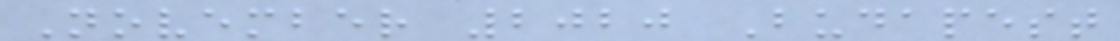November 2020 Budapest
